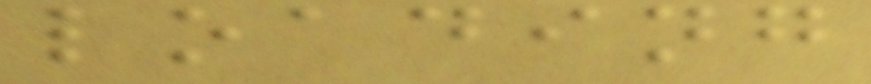loading
